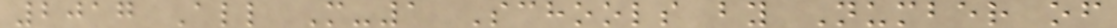2017 All M-1 Schools by Number of
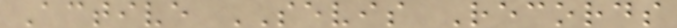Active SEVIS Records
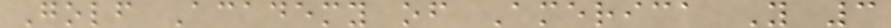Golf Academy of America Y 3
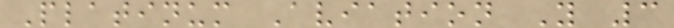Platinum Aviation Y 3
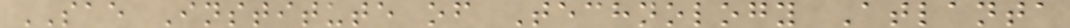SAE Institute of Technology Atlanta
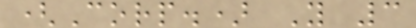(Corp.) Y 3
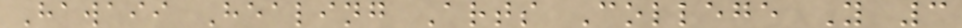Hawaii Healing Arts College Y 3
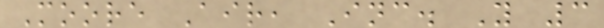Moore Air, Inc. Y 3
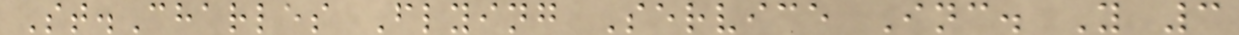St.Charles Flying Service Inc. Y 3
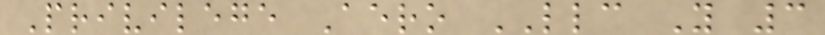Privilege Aero LLC Y 3
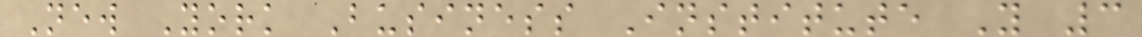New York Business Institute Y 3
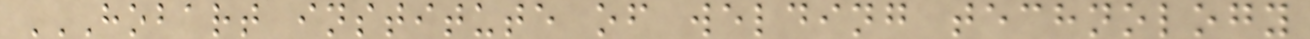HOBART INSTITUTE OF WELDING TECHNOLOGY
